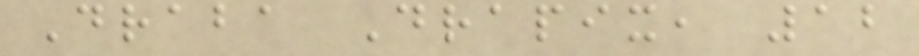Draba Drapix, 12
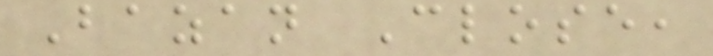Bazan Close,
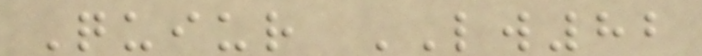Quiur LW82
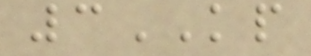3KP
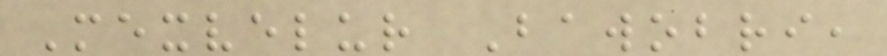Mexvelur Bawobri,
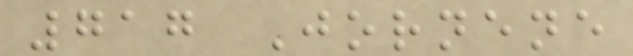717 Jornene
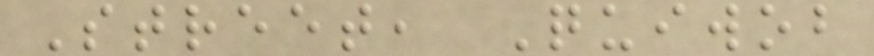Street, Quiwob
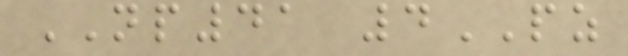NP41 4PZ
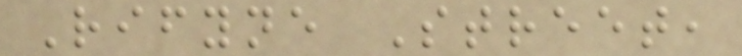Rifyne Street,
